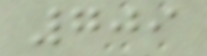709
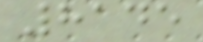8145
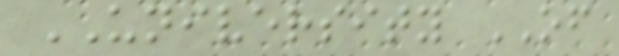UNIVERSITY OF
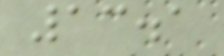13.1
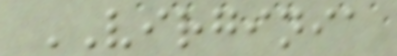VIRGINIA
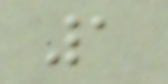1
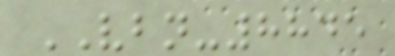VBN-8845
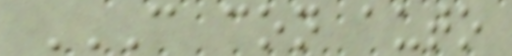C CON AUTO
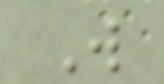W
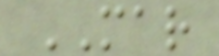MAR
